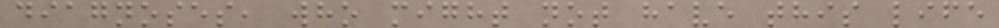diagnoses, who might not have this life
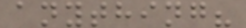anything?
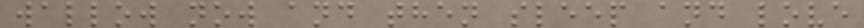wallow now and then sleep and love
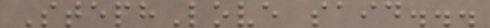StephLove said...
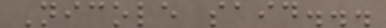Nicole said...
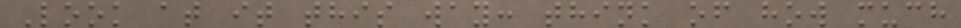Look at it this way: think of how much
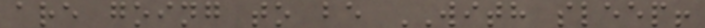are going to be WITH sleep!
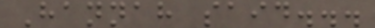Hannah said...
